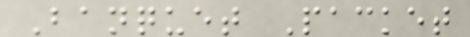Banquet Packet
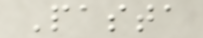Pasta
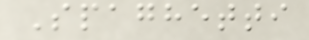Spaghetti
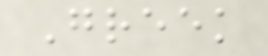Greek
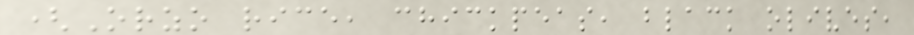(Orzo rice, chickpeas, black olives,
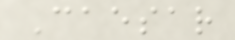Caesar
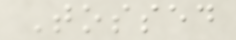Tossed
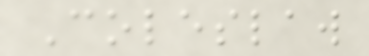Coleslaw
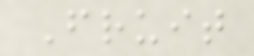Fruit
